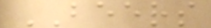BEERS
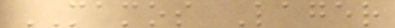MAMOS Lager
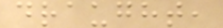draught,
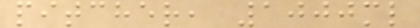pitcher, 1000ml
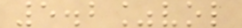5.2%vol
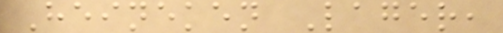Heineken Lager,
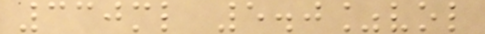330ml 5.0%vol
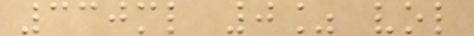330ml 0% vol
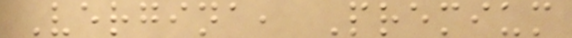Vergina, Premium
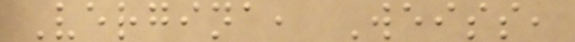Vergina, Weiss,
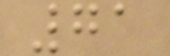71
